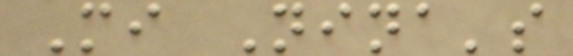Mi Nina's
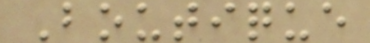Boutique
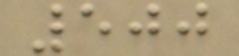500
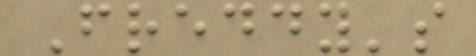Freddy's
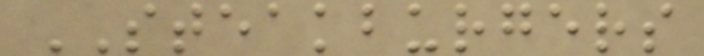STEAKBURGERS
